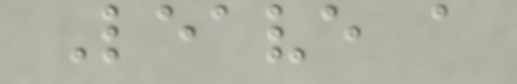Leave a
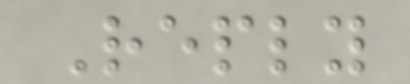Reply
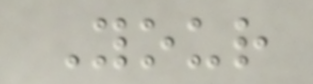Your
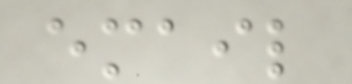email
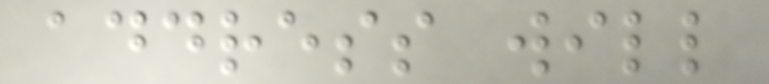address will
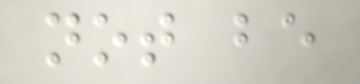not be
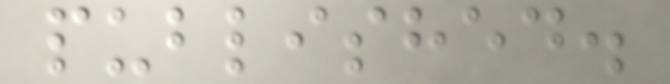published.
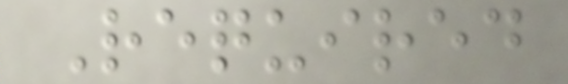Required
